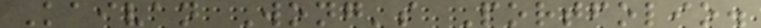Kaivan Wong's Portfolio.
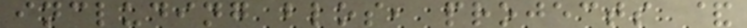including blos, projects &
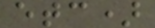etc)
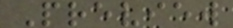Preview
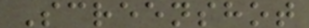Screenshot
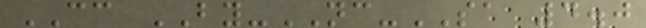CC BY-NC-SA 4.0
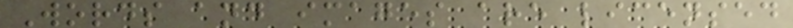Words and images are licensed
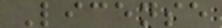License
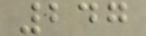247
